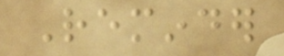Reminder
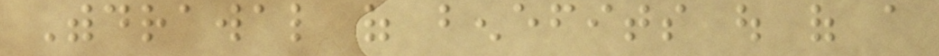Withdrawal of benefits out of a
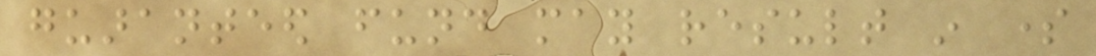guaranteed fund may result in some
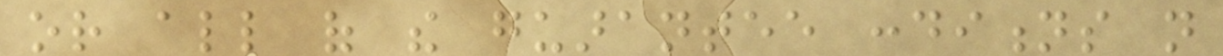or all of the guarantee conditions not
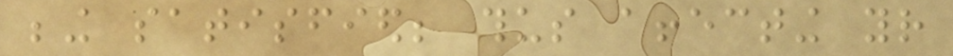being satisfied; thus affecting your
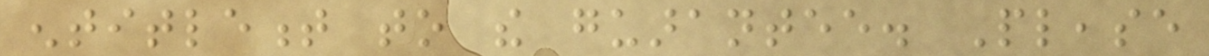entitlement to the guarantee. Please
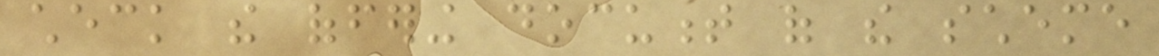check the offering document of the scheme
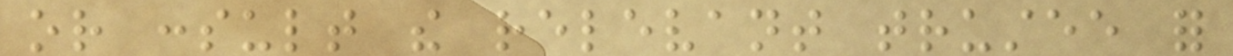or consult the relevant trustee for
